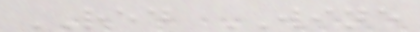RED WINE
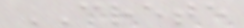CRETE
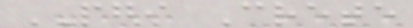PGI Crete
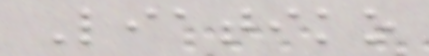Liatiko
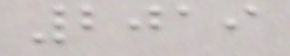2019
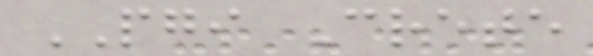PGI Crete
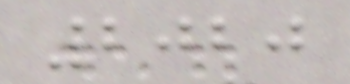2020
